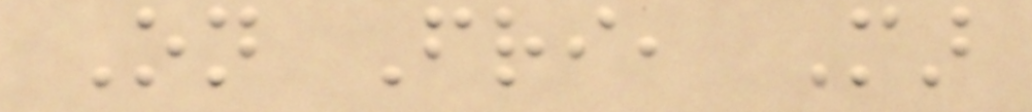On Fri, Mar
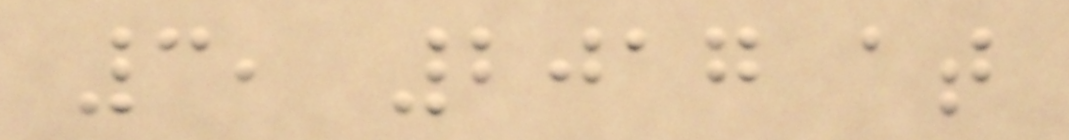3, 2017 at
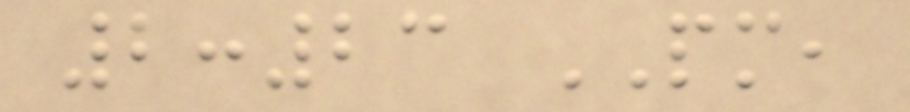2:23 PM,
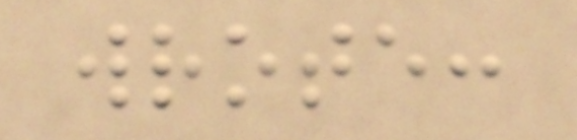wrote:
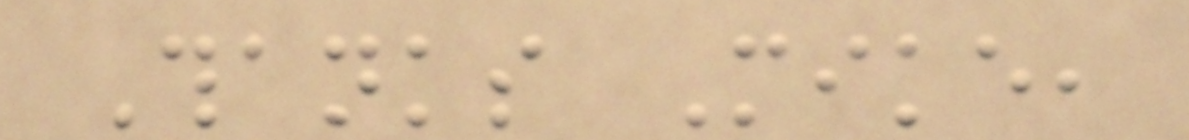Thanks Mike,
